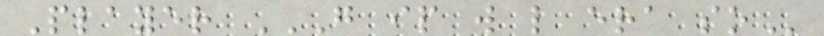Player G IP W L ERA SO
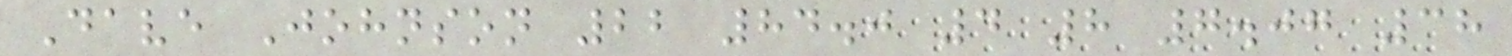Dave Johnson 22 84.0 4 8 7.07 38
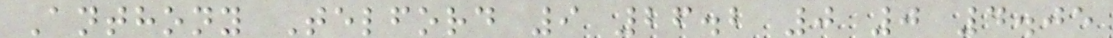Anthony Telford 9 26.2 0 0 4.05
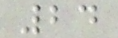24
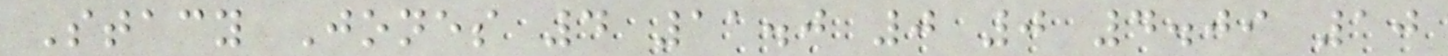Stacy Jones 4 11.0 0 0 4.09 10
